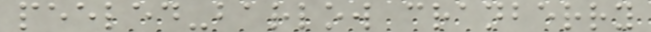peeled-barlow cranberry
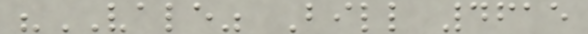"VALE" Bill 4615
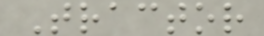Tractor
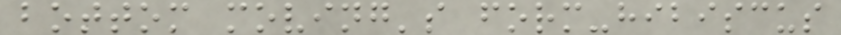bottom moving's form-hibiscus
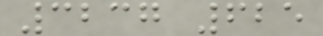3237 625
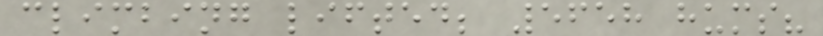climbing lifted; 5658 hums?
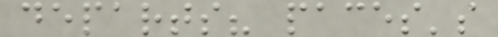departs? paces's
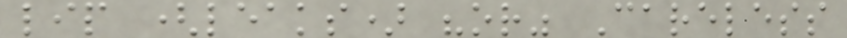lip (leaks) "or" Careless
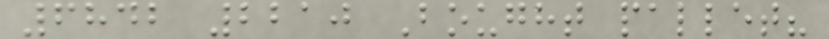6842 2210 Bought pallet?
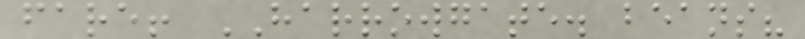fare! HARROWGATE. beans?
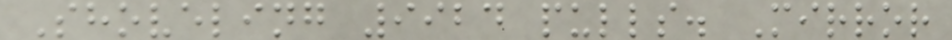Shoveling 9924 pulls. Mirror
